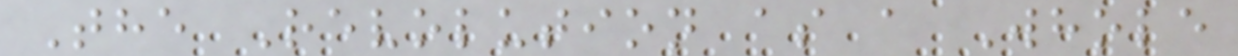The Revolution as a Whole
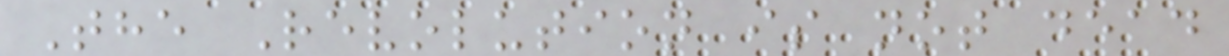The Revolution is not dead
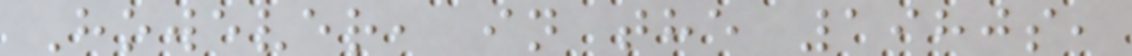However, in the 1980s,
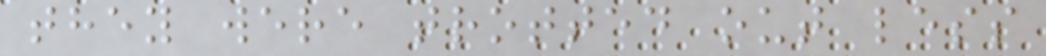they were trotted out less
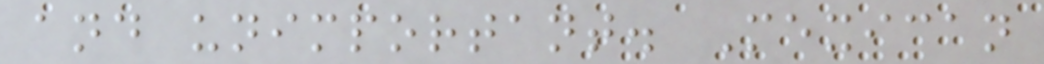and unimportant. Mexican
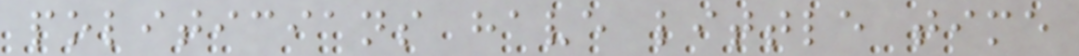politicians have little time
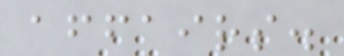affairs.
